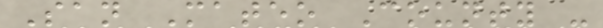San Mateo County -
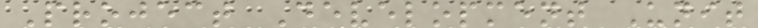Project Development Unit
